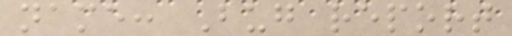name: Bug report
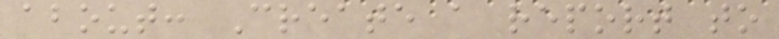about: Create a report to
